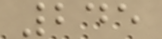245
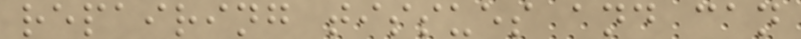repairing tissues and can
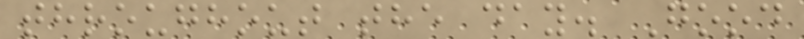throughout the day. Good
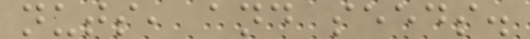nuts, and seeds.
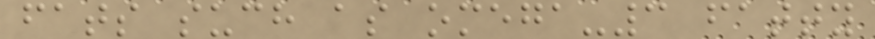fats such as omega-3 fatty
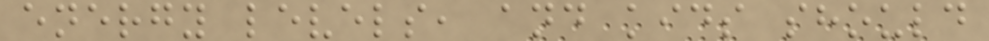energy levels, and kids should
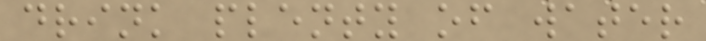drink plenty of water
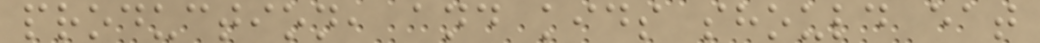production, and kids should eat
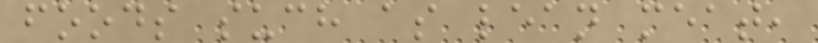foods such as lean meat,
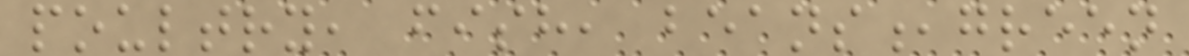poultry, fish, beans,green
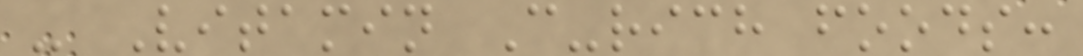- Vitamin C-rich foods:
